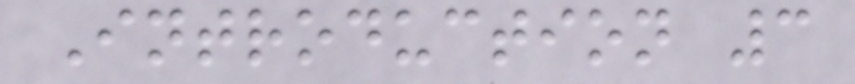Introduction 3
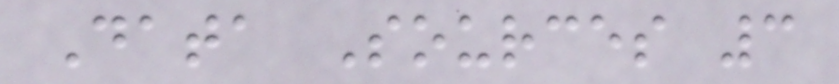Data Sources 3
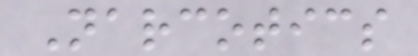Narcotics
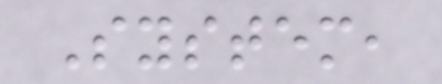System,
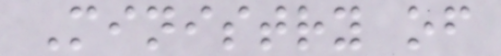Ministry of
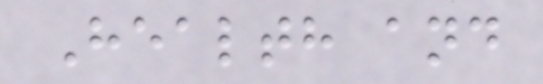Health and
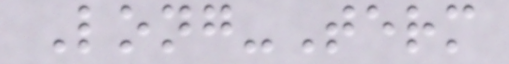Long-Term
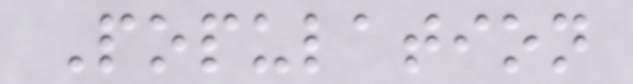Population
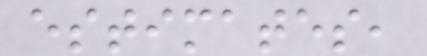estimates,
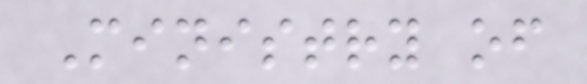Ministry of
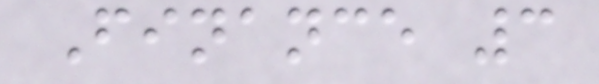Finance 3
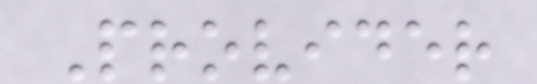Provider
